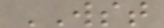WST
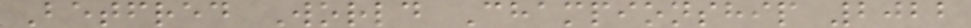Betfred World Championship 2022
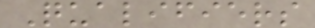Qualifiers
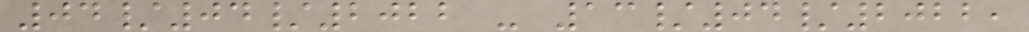04/04/2022 - 13/04/2022,
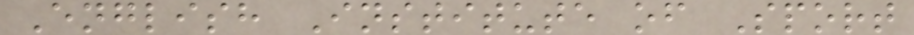English Institute of Sport
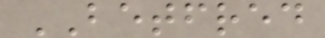BETFRED
